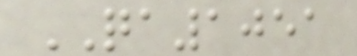QA1051
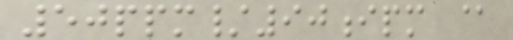50ppm/90ipm @
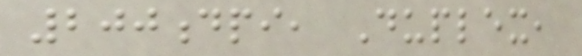200dpi, Duplex,
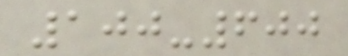100-600
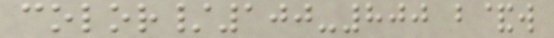color/100-800 b&w
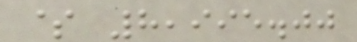$ 8,995.00
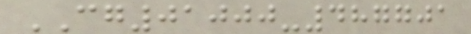CG01000-487701
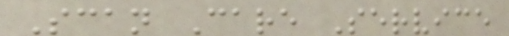Scan Care Service
